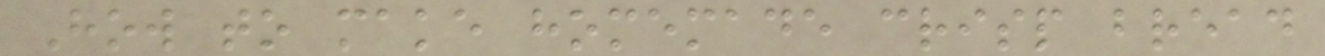How to make homemade crisp bread
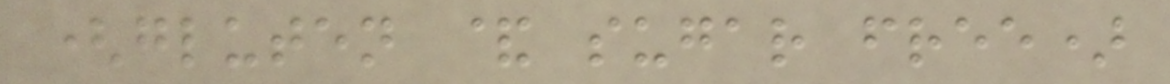(gluten & sugar free)
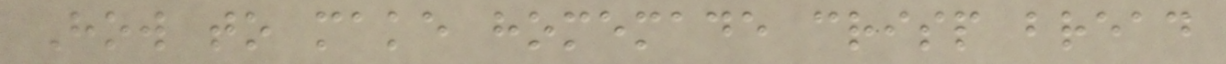How to make homemade crisp bread
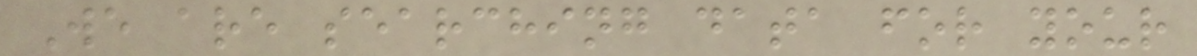We are searching data for your
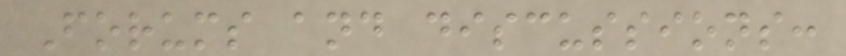Forums and discussions:
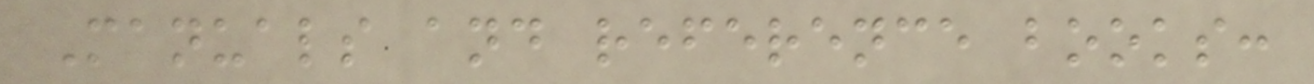Manuals and reference books:
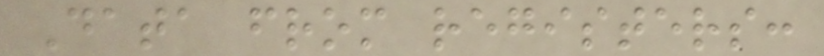Data from registers:
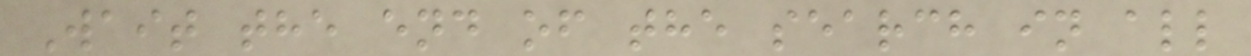Wait the end of the search in all
